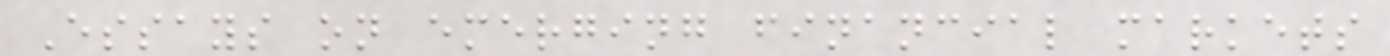Essays on emerging financial markets
